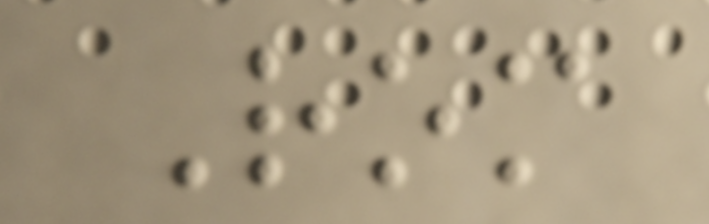Rom
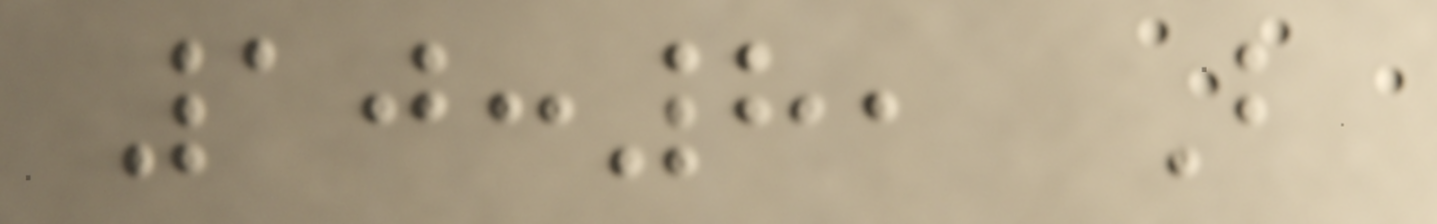10:8, But
